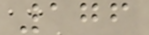176
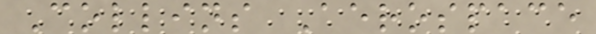Collins Aerospace
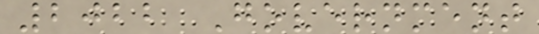2022 Government
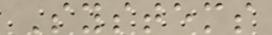Systems
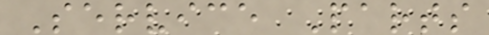Service Parts
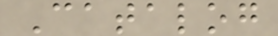Catalog
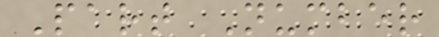Part Number
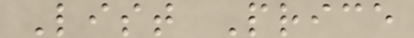List Price
